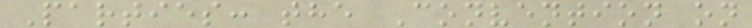Parties: the Convention on
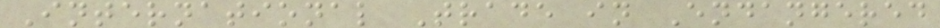International Trade in Endangered
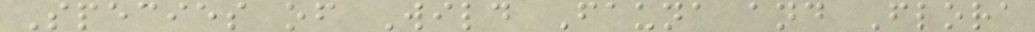Species of Wild Fauna and Flora
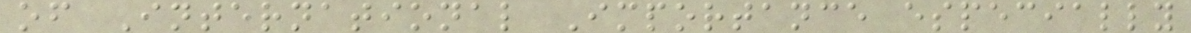of International Importance especially
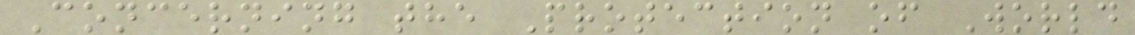Concerning the Protection of World
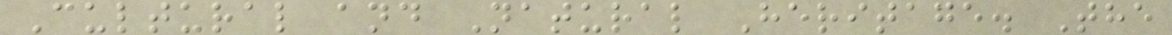Cultural and Natural Heritage. The
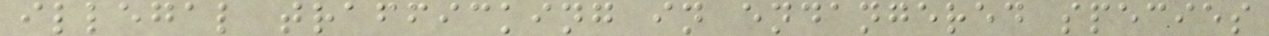illegal trafficking in endangered species
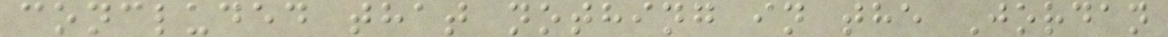concluded that nothing in the Jordan
